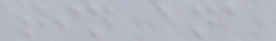tin ana
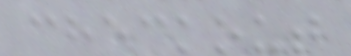checkout
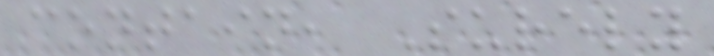contain, Surely
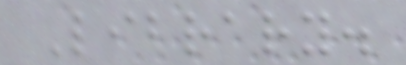Library.
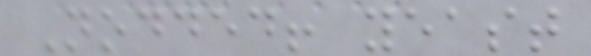Nodded! yeast
